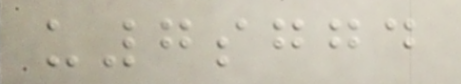u7sggd
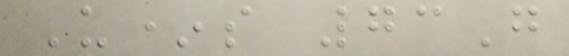U*s 73G
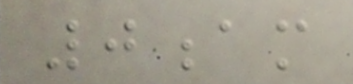0am
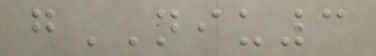gNIU3
